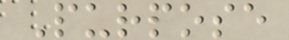Purpose
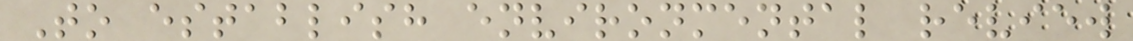To establish environmental review
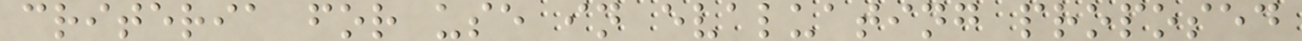criteria for use in evaluating proposed
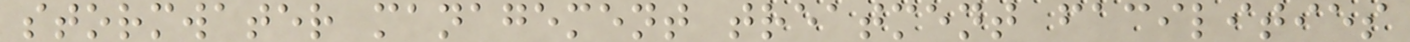stormwater management treatment facilities
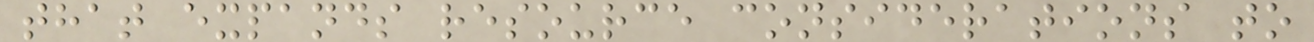that expands resource considerations to
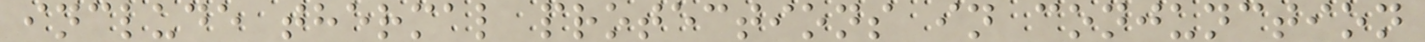include thermal protections in conjunction
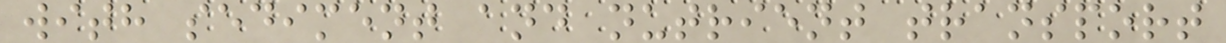with sediment and nutrient transport
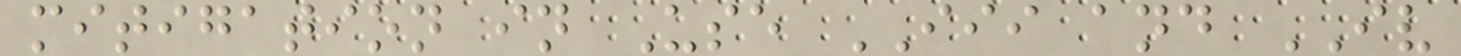mitigation in Use III and IV
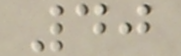40
